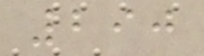290
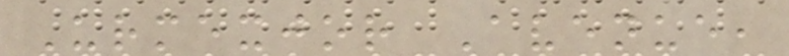Urmexjor Avenue,
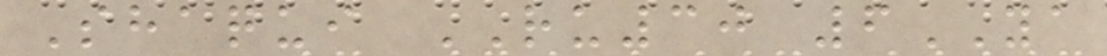Shaqui RU30 6YA
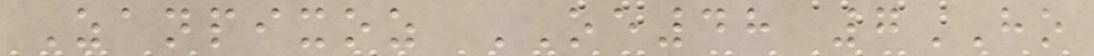Zanpixoz OE48 7HO
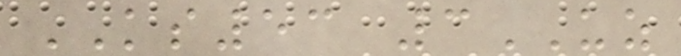KS53 3UZ
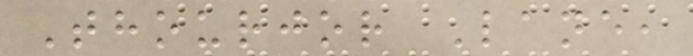Thourjor Lane,
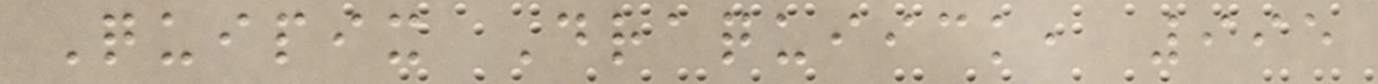Quipix Draquiick, 995
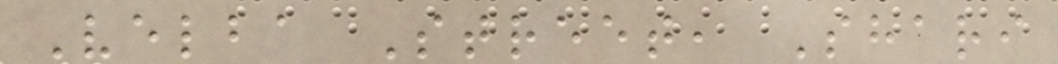Velba Street, Shari
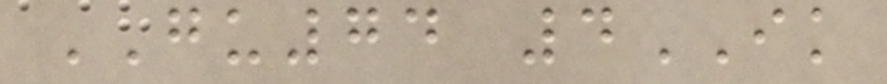GU74 4IK
